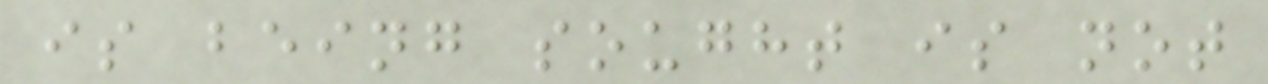is being sought is not
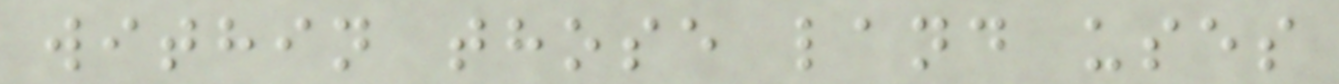within those land uses
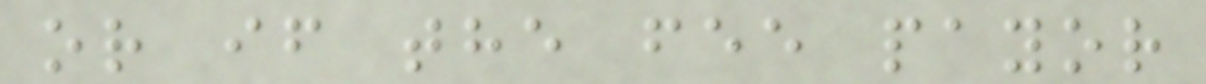or if the fee payor
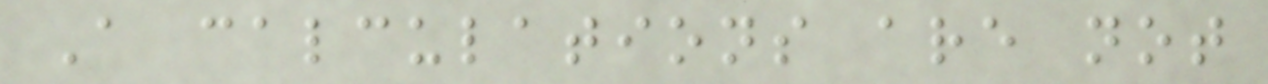A calculations are not
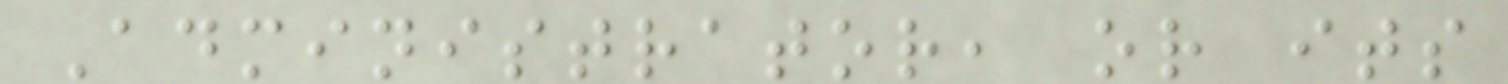Administrator, or its
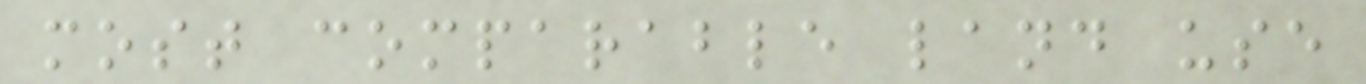most comparable land use
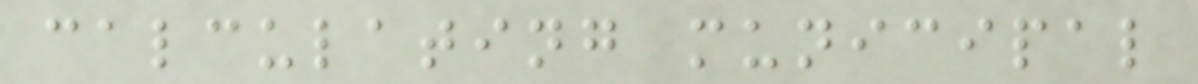calculating municipal
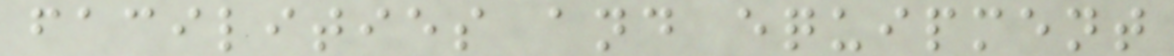facilities and equipment
